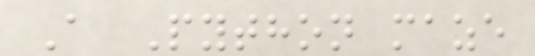A Python maze
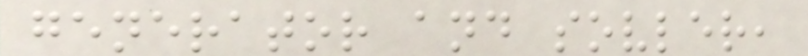generator and sovler,
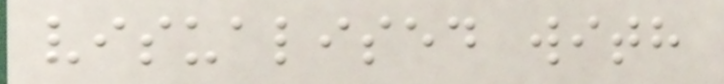visualised with
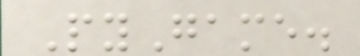PyGame.
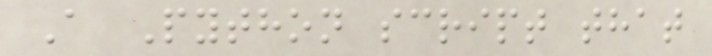A Python script that
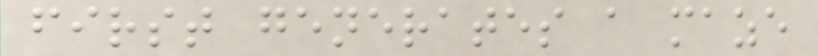first generates a maze
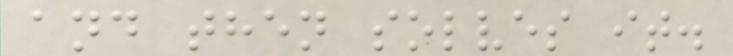and then solves it.
